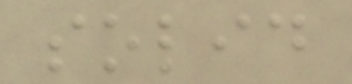solid
